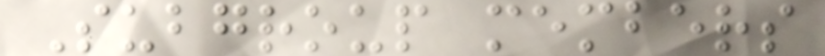Subgroup members
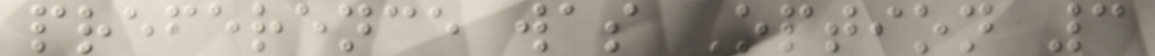preference was Option 3
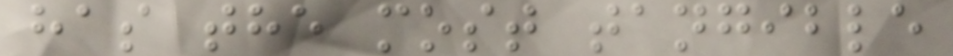has the most tangible
